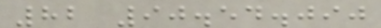82 90.54.090
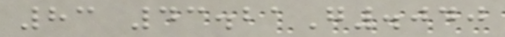83 43.21G.040
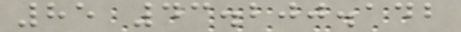85 43.200.142
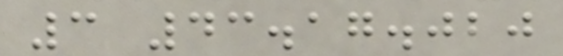3 43.17.020
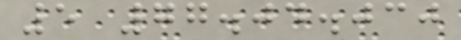5 77.04.030
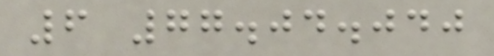6 77.04.040
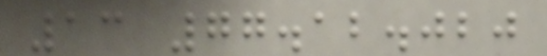13 77.12.020
